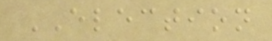ELECTION
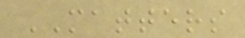MATTERS
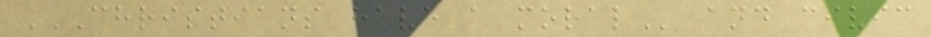CHRISTIANS HAVE A MORAL and civic
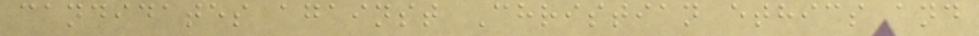candidates against Christian ethics and
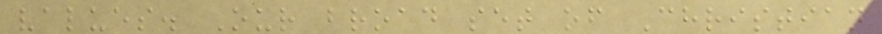values. Our broad set of Christian
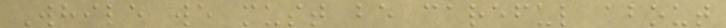While we must be careful about
